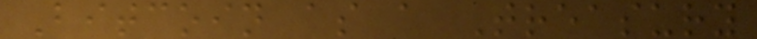Bitcoin as a Treasury
